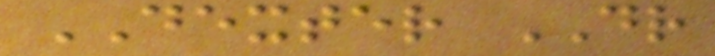DEXTER DR
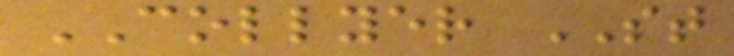COLLYER ST
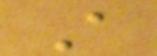A
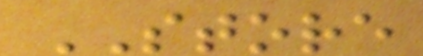STORE
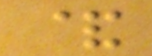&
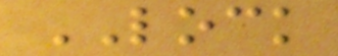LOCK
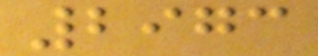2973
